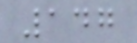147
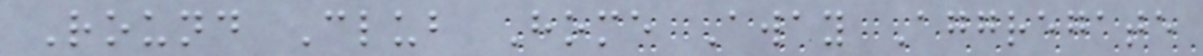Round Club Home Away Aggregate
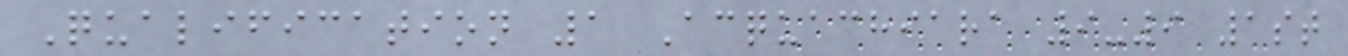Qualification 1 Acquachiara 9-9 1st
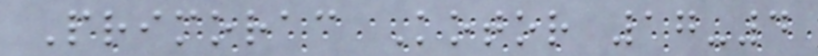Primorac Kotor 17-4
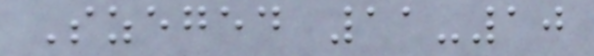Szeged 11-10
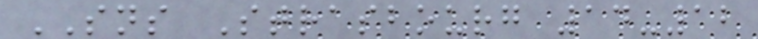SNS Strasbourg 14-12
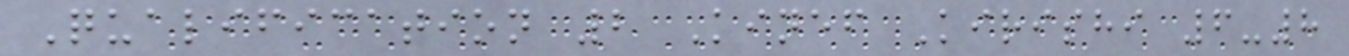Qualification 2 Kinef Kirishi 6-8
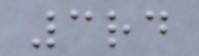3rd
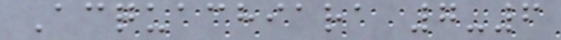Acquachiara 7-6
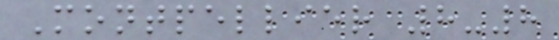Montpellier 8-8
